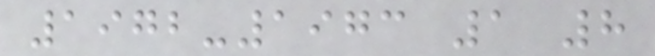1972-1973 1 8
